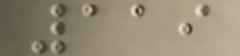119
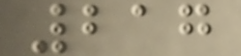217
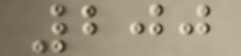200
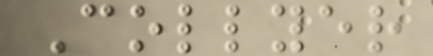Collyer
